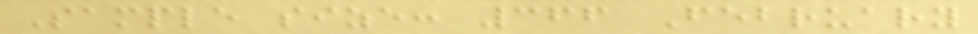Sample size: 366 February
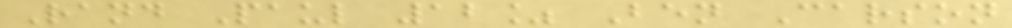Rand Paul 12% Ben Carson
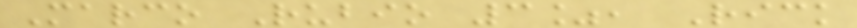Marco Rubio 3%, Rick
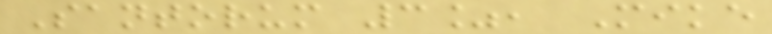Santorum 3%, Mike
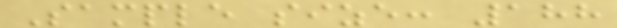Sample size: 188
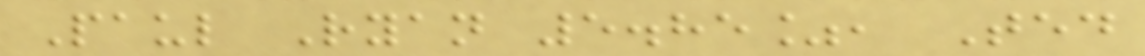Paul Ryan 5.85%, Ted
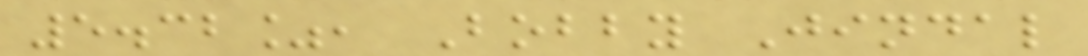5.32%, Bobby Jindal
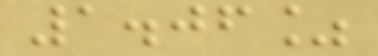1.06%
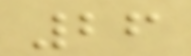26
